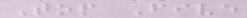Top Five
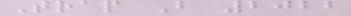Trap B 2022
